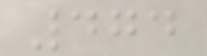474
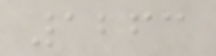1263
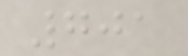701
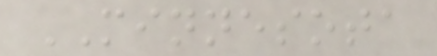MINNESOTA
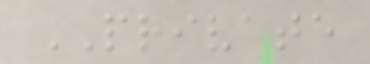PRIVATE
